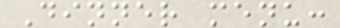Dinner menu:
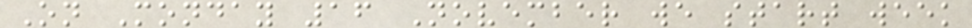On Monday 16 November we start week
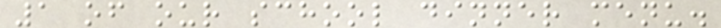1 of our school dinner menu.
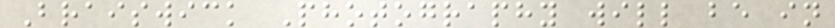Braiswick Photography will be in
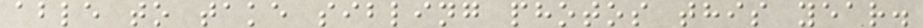able to take sibling photos this year.
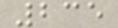235
